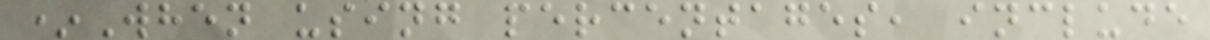*When using percentages, include
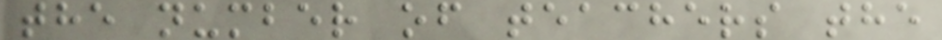the number of teachers the
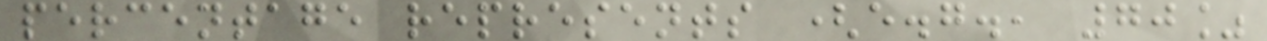percentage represents (e.g., 70%
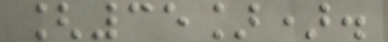[35]).
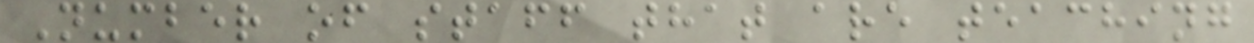Number of staff that are teaching
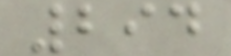294
